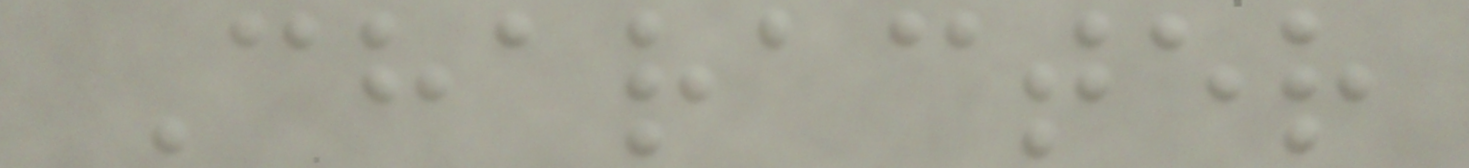Character
